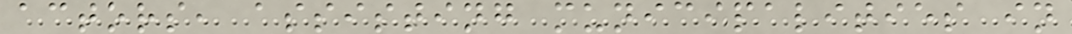actors, assisting municipalities in
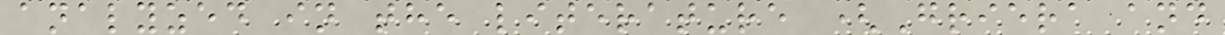analyzed in the literature (Griera and
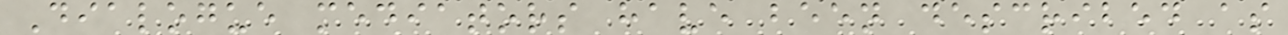Dialogue mediators have been described as
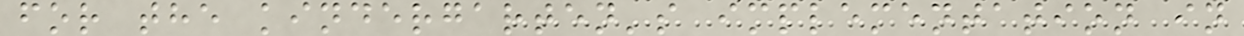for the kindergarten's implementation in
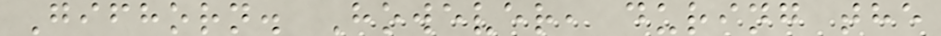Gifhorn. However, during the
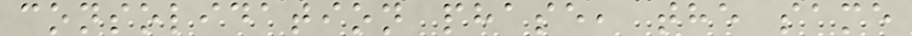consolidation phase, the same
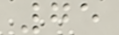75
